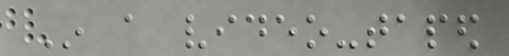In a video-taped
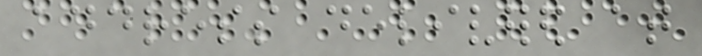address delivered at
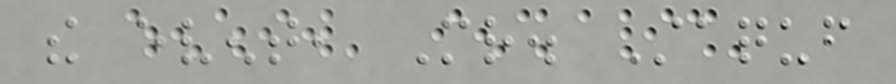the event, Mr. Staquf
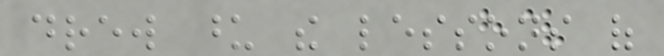drew upon the lessons of
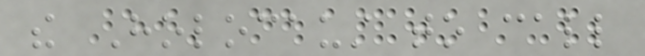the Holocaust to call
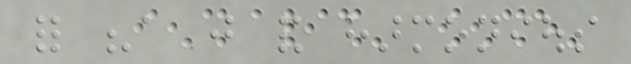for "a just and harmonious
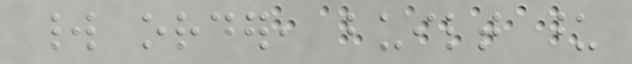world order, built upon
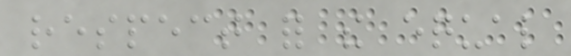respect for the equal
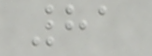81
